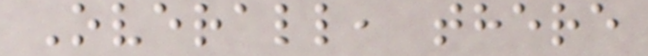Overall, there
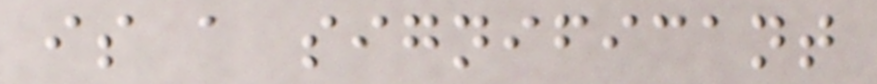is a significant
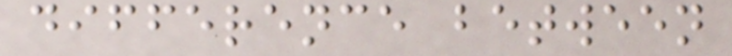difference between
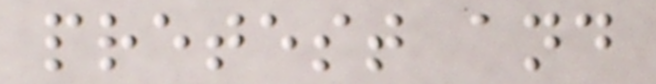pretest and
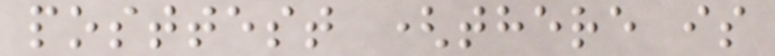posttest (there is
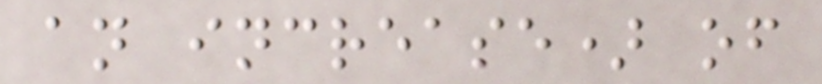an increase) of
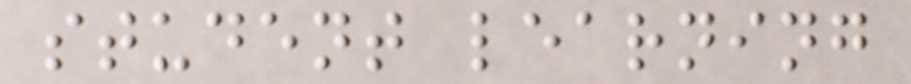student learning
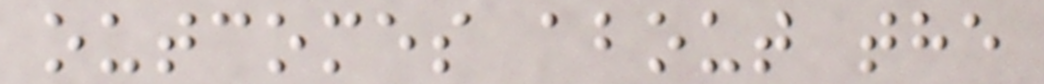outcomes about the
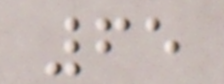65
